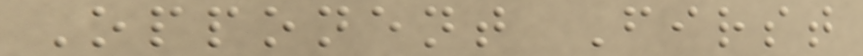Opponent First
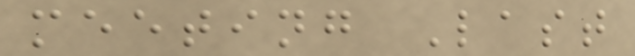meeting Last
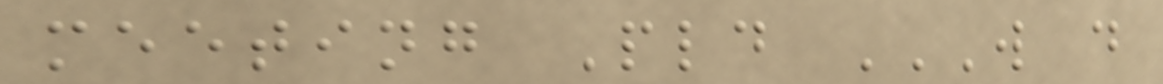meeting Pld W D
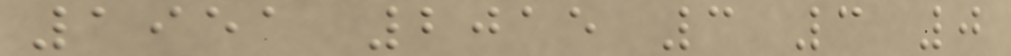1951 2015 3 3 0
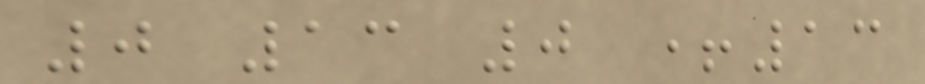0 13 0 +13
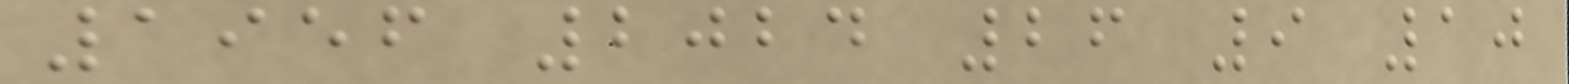1956 2024 26 9 10
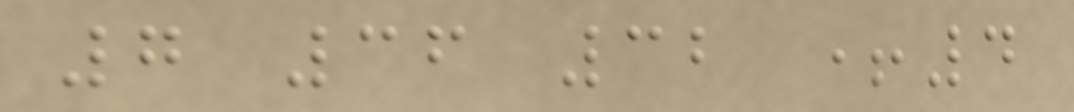7 36 32 +4
